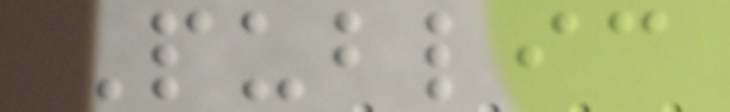Public
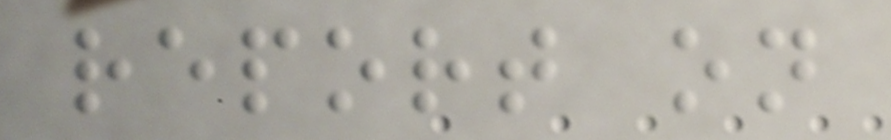report on
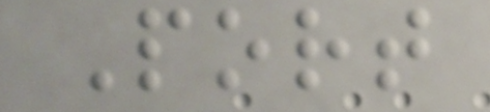Port
